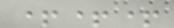+++
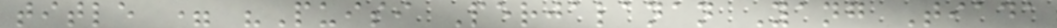title = "Puisi Perjalanan Yang Tiada
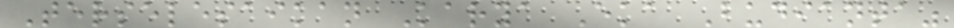Terselesaikan Karya Eka Budianta"
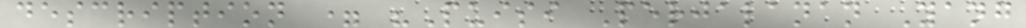description = "Puisi Perjalanan Yang
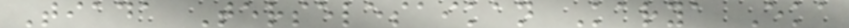Tiada Terselesaikan Karya Eka
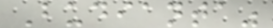Budianta"
